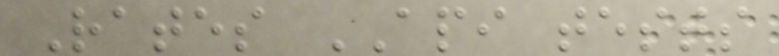Rates API tests
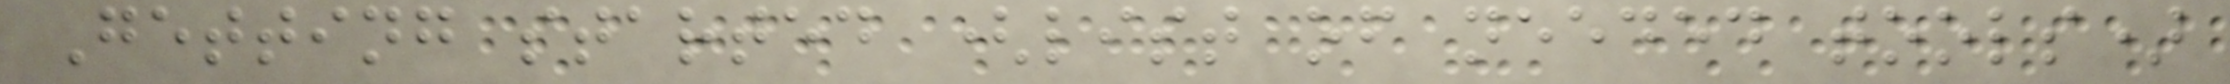Getting started (list of needed tools)
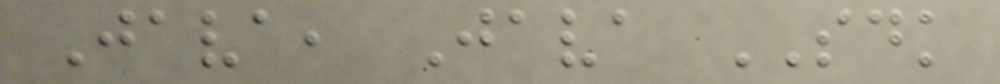Java, Java SDK
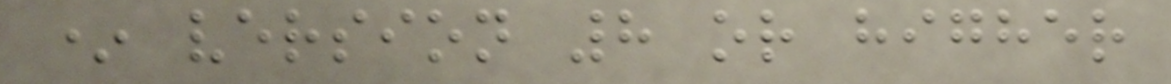* version 8 or higher
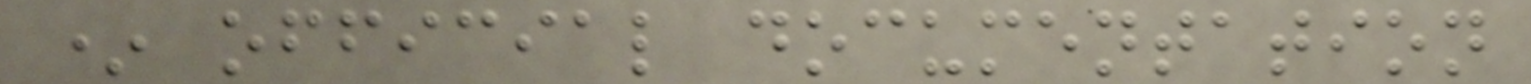* official documentation
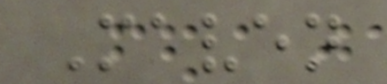Maven
